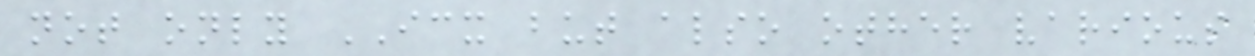not only ICX but also other various
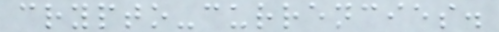crypto-currencies.
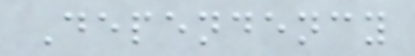Dependency
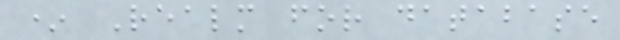* Realm for database
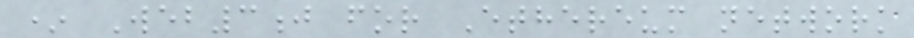* Web3j for Ethereum network
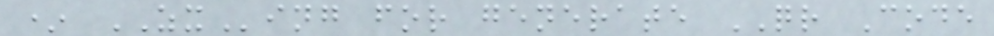* ZXing for generate QR Code
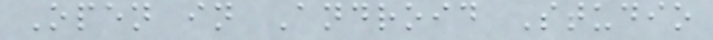Open in Android Studio
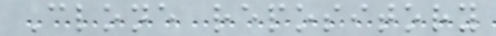Clone repository
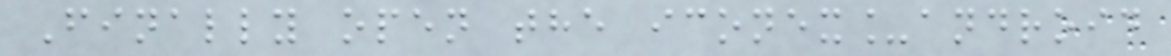Finally open the iconex_android
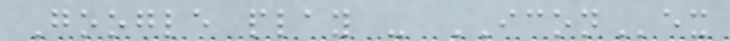Google play - ICONex
